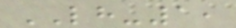LH-1,
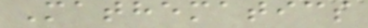Mathematics
